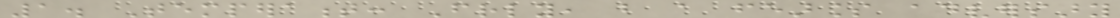1. Temperament: Friendly, but a fearless adversary
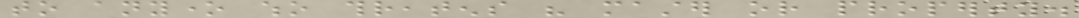to anyone who threatens his master or property.
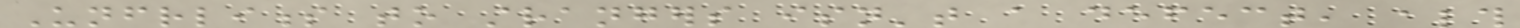Unfriendliness to strangers isn't a defect, although
